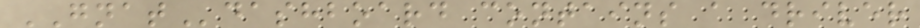GNATdashboard contains a driver
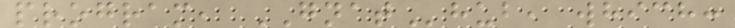program, GNAThub, which:
